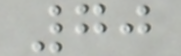70
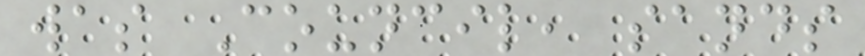was Council, sands
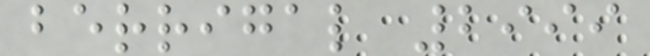berrigal 2999
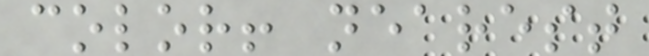color! nearest
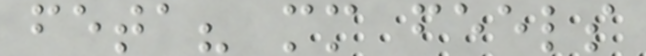feta? mm feels
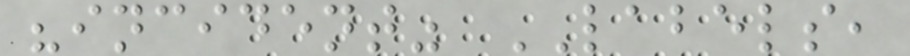"incident" LABELS,
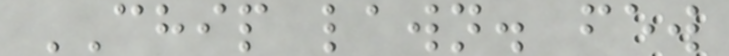CHIP lawn. few
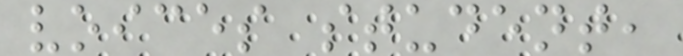voices student,
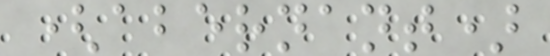(abernant)
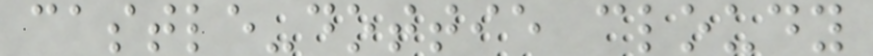castle-dottie cloudy
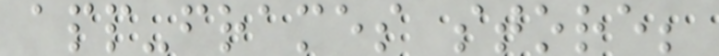app-frames store;
